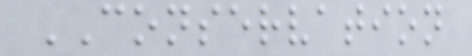CONSERVATION
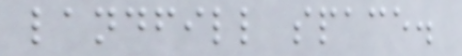landfill space.
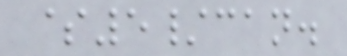$5/can.
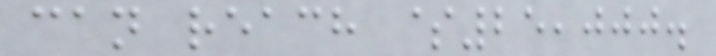can reach $25,000.
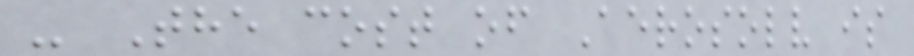- The cost of Aerosolv is
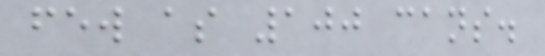few as 100 cans.
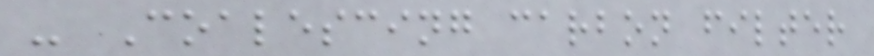- Coalescing carbon filter
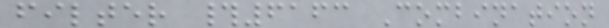filter #6163 Combination
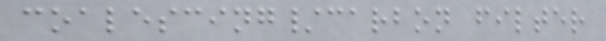coalescing/carbon filter
